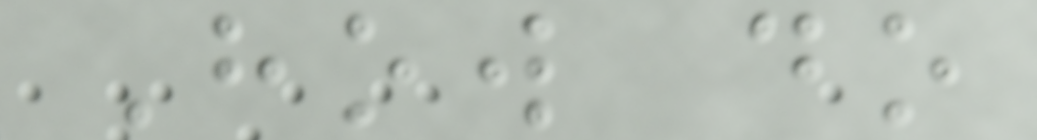How do
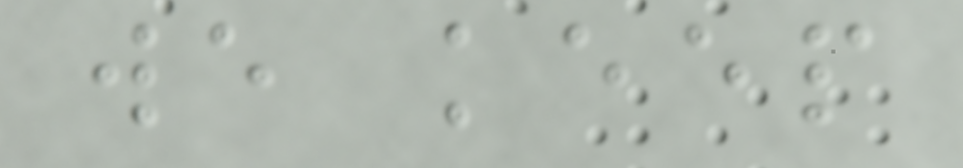we keep
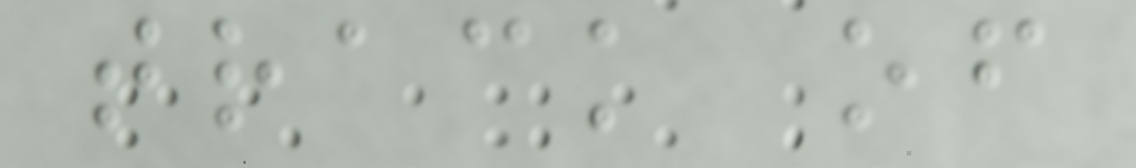track of
